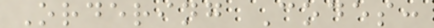Ordering Codes:
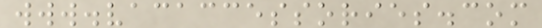www.vacaccessories.com
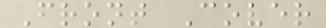Front Cover
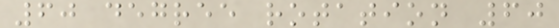60 degree rotation 60
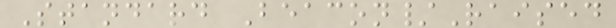Standard Beacon/Raised
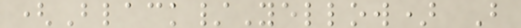(Black/Yellow) B
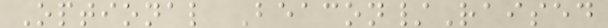Optional Beacon/Raised
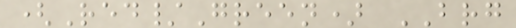(Red/Green) BRG
